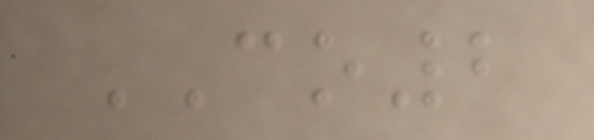CO2
